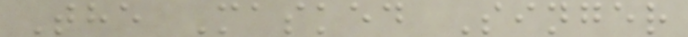The Masked Singer
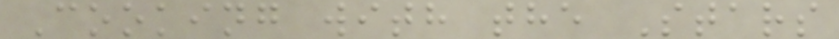Cooking with the Stars
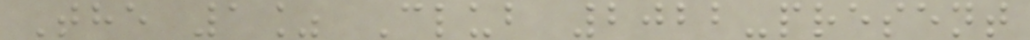The 1% Club 2022-present
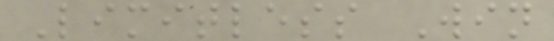Limitless Win
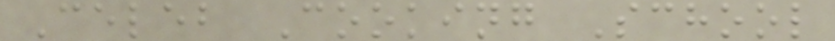Celeb Cooking School
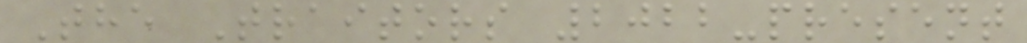The Traitors 2022-present
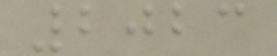2023
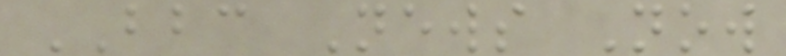BBC News Now
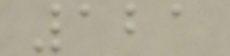121
